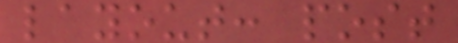layout: post
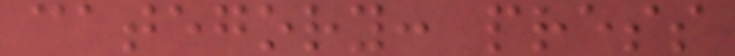category: press
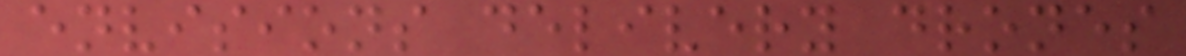envisions delivery drones
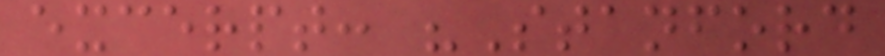excerpt: "Stanford
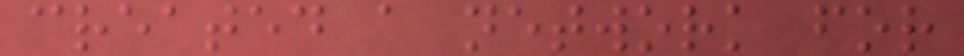created a network for
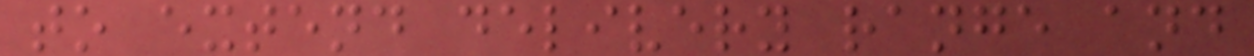to extend delivery range and
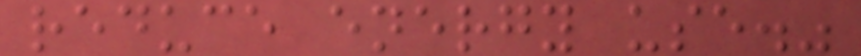reduce energy use."
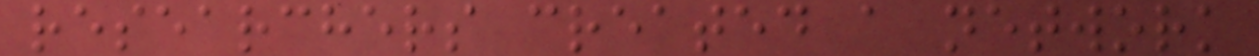researchers created a network
